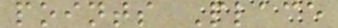points Place
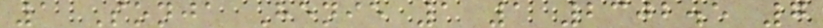1 Sonja Henie 1 1 2302.5 7
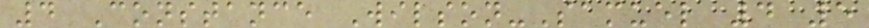4 Constance Wilson-Samuel 4 5
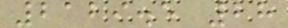2129.5 28
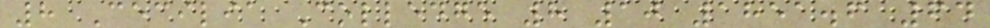8 Cecilia Colledge 8 10 1851.6 64
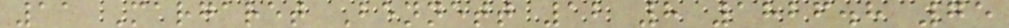11 Margaret Bennett 12 8 1826.8 75
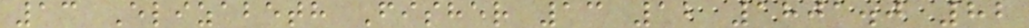13 Elizabeth Fisher 13 12 1801.0 82
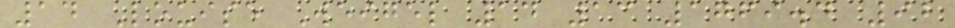14 Louise Weigel 14 13 1769.4 92
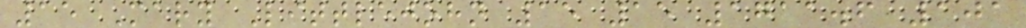15 Mary Littlejohn 15 15 1711.6 101
